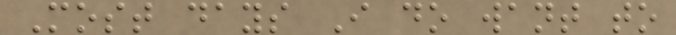Most days I do want to
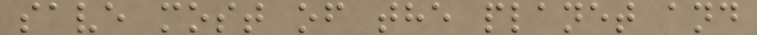save most of the planet and
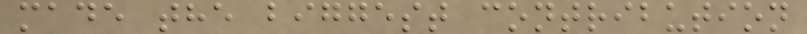made the biggest contribution
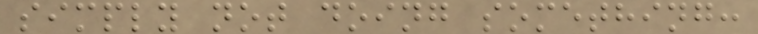simply not doing something:
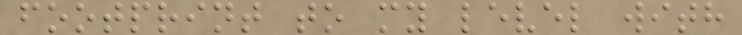footprint to my level with
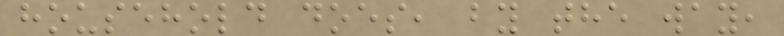household does, by the way,
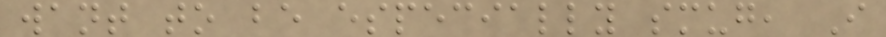want to be especially smug, I
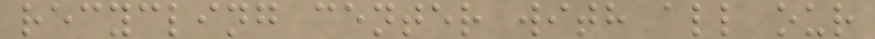recycling center with all our
